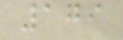179
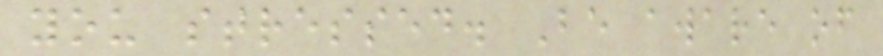you stressed. Be aware of
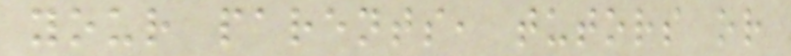your parents, tutors or
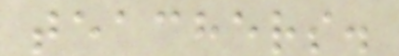teachers.
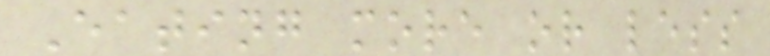Eating more or less
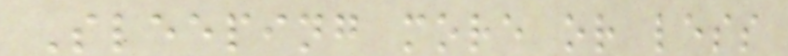Sleeping more or less
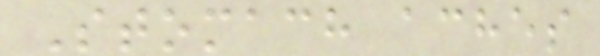Stomach aches
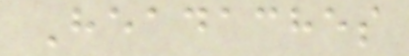Headaches
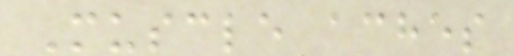Muscle aches
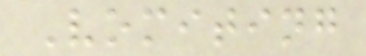Vomiting
